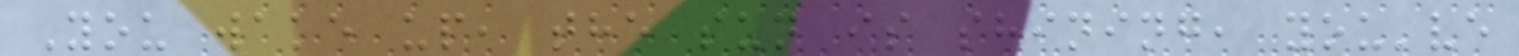You wake up, the sun is shining, you've
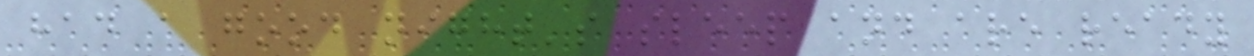had a good night's sleep and are ready
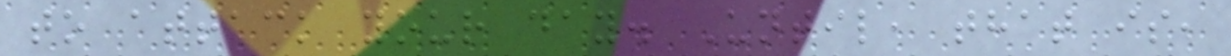to attack your day. Until, that is,
